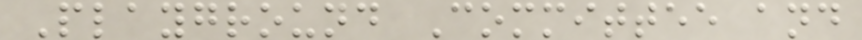Playground Committee and
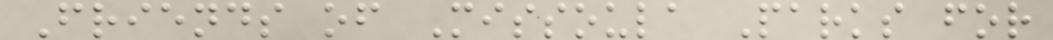Friends of Missoula Parks for
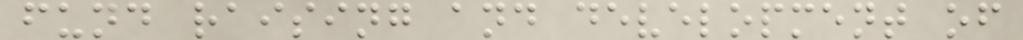fund raising and development of
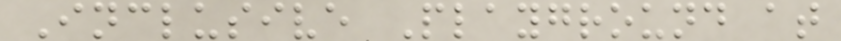Inclusive Playground at
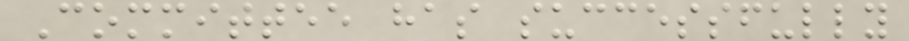Committee has successfully
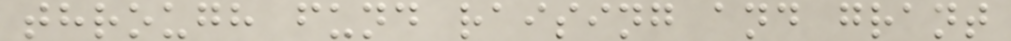through fund raising and grant
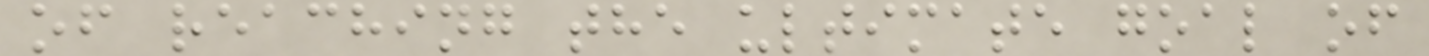of reaching the ultimate goal of
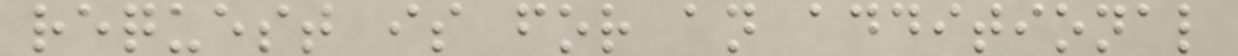request is for an additional
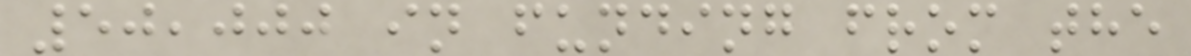50,000 in funding from the
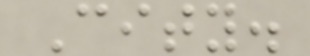City.
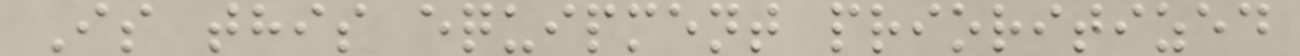Is this equipment prioritized
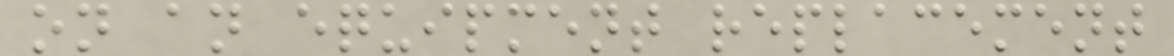on an equipment replacement
